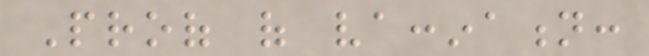Proof of vaccination:
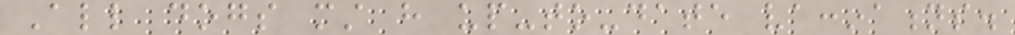All dogs must have up-to-date vaccinations.
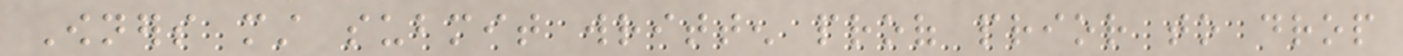Owners must submit written proof prior to drop
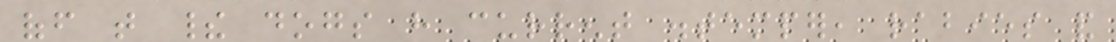off that their dogs have current distemper, rabies and
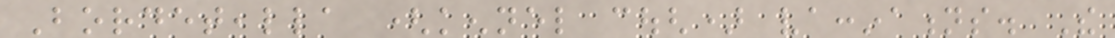Bordetealla (kennel cough) vaccinations. The
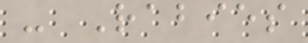- Rabies
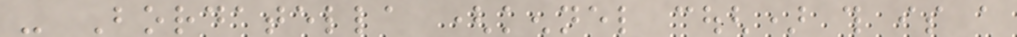- Bordatella (kennel cough) this is a
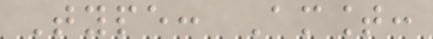Type: Amount:
